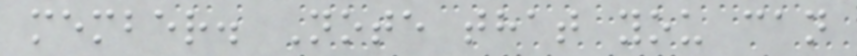member. Note that you can
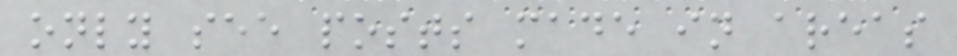only see posts made in areas
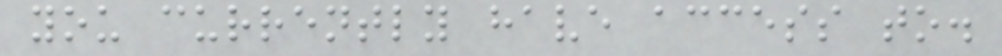you currently have access to.
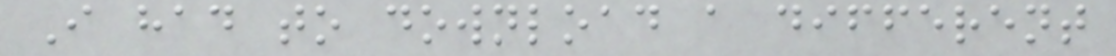I had to download a different
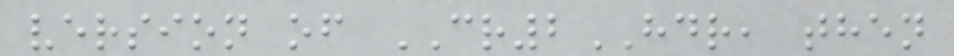version of CR2HDR, then
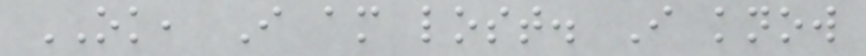OK, I am lost. I know
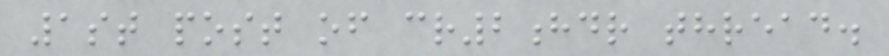1st post of cr2hdr thread.
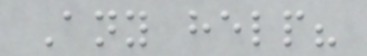Any help?
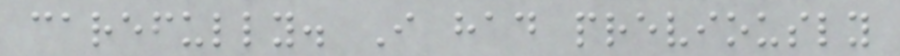carefully. I had previously
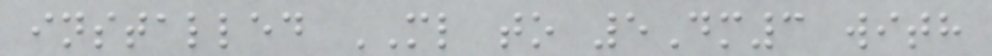installed ML to 5Dm3 with
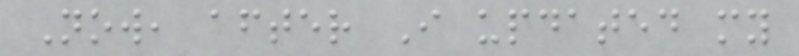Now, after I updated my
